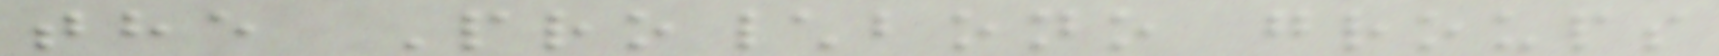the Pro\bono groups
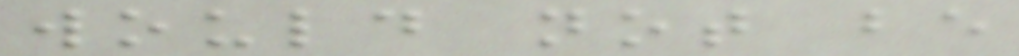would not be
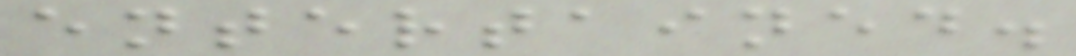entertained.
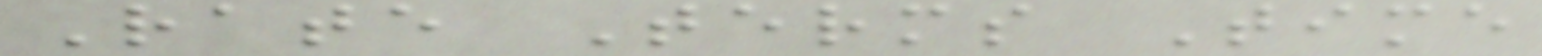Rate Terms Time
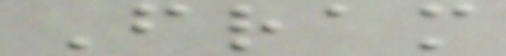Fram
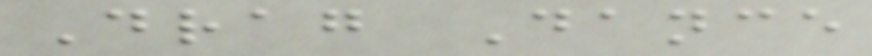Drag Dance
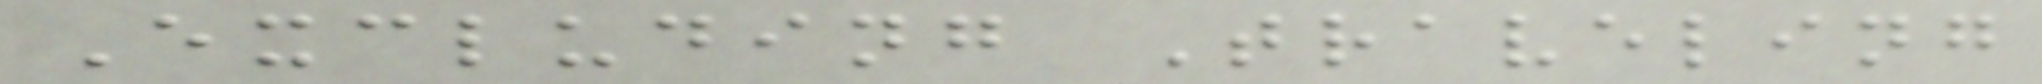Excluding Traveling
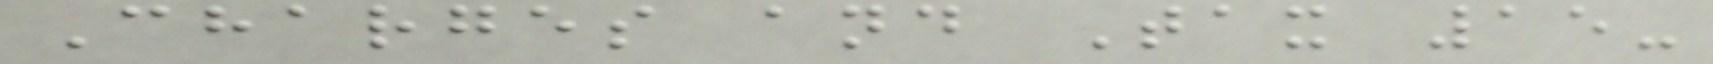Charges and Tax 15-
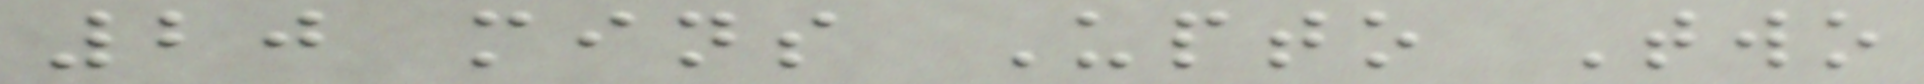20 mins Upto Two
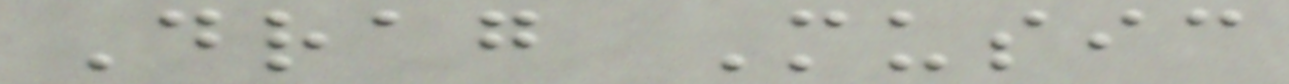Drag Music
